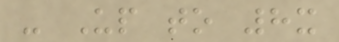- Up to 8x
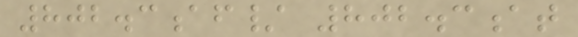802.3af/ 802.3at
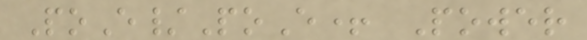PoE/PoE+ Power
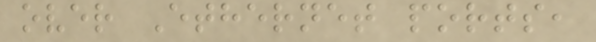over Ethernet ports,
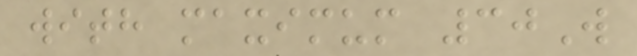with maximum 30W
